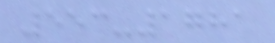553-1781
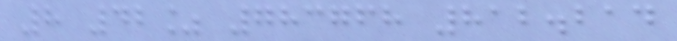8 42% 783768 812.214
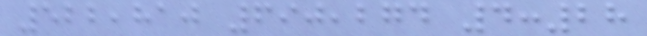522,810 690,274 4:28
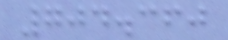704.360
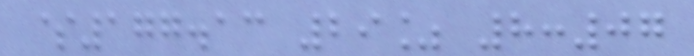$177.13 29% 8:07
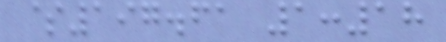$197.61 1:18
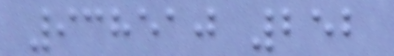938510 252
